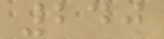240
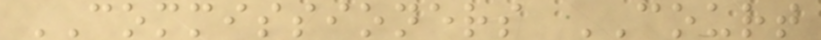COMMISSIONERS COURT
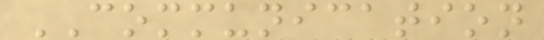COMMUNICATION
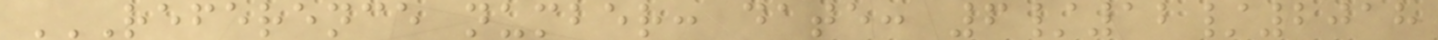REFERENCE NUMBER: DATE: 6/12/2018
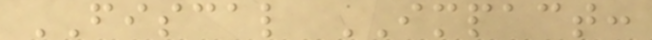FISCAL IMPACT:
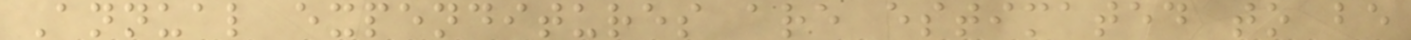Annual expenditures are estimated to be
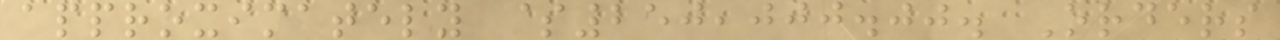approximately $250,000.00. Orders
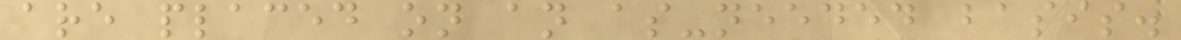are placed on an as-needed basis.
